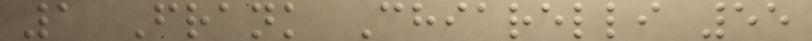1 Frank Chiarelli 55
